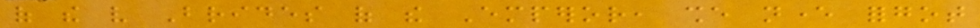of the very Brides of the Emperor, she never forgot
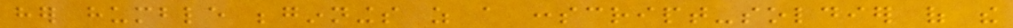her humble beginnings as a conscript-soldier of the
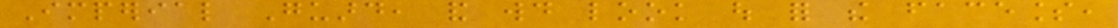Imperial Guard, and would look out for the faceless,
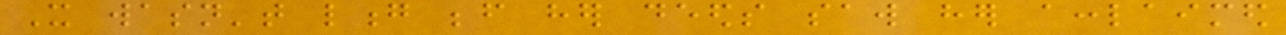It wasn't long before her deeds saw her acclaimed
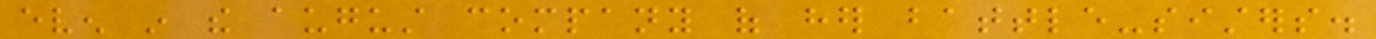even in the august company of her battle-sisters.
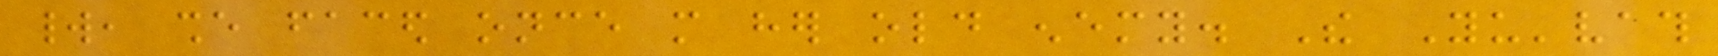world, she faced once more her old enemy. The Yu'vath
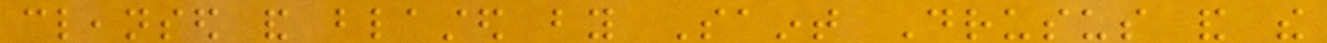cleansed and blasted by Saint Drusus and the
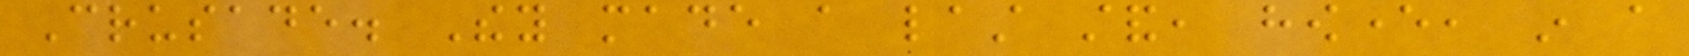Crusade. They made a last stand, however, in a
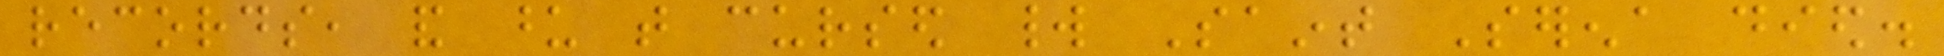records, and upon that cursed world Saint Serena died.
